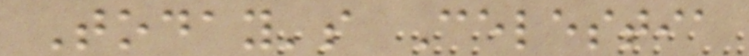Today's Celestia
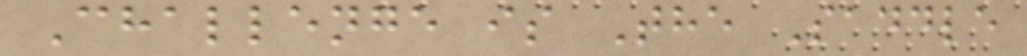Challenge is The Saddle
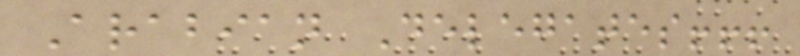Arabian Delegates!!!
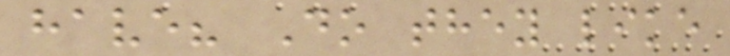have? Do they like
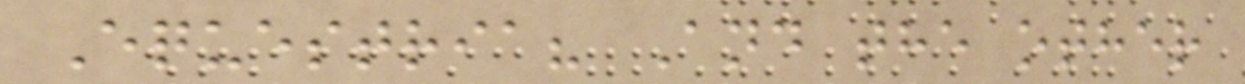Equestria? And the other
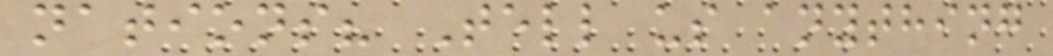nations? Tell us anything
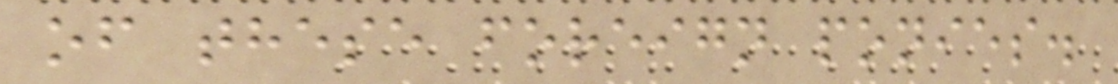of these foreign ponies.
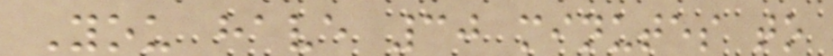You have 30 minutes to
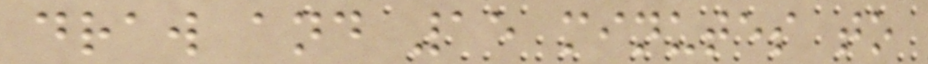draw and 15 minutes to
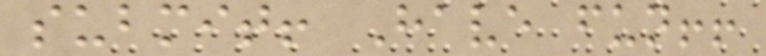submit! Have fun!!
